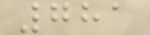781
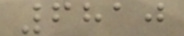6810
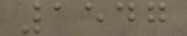1547
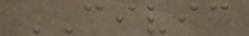CIVIC
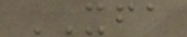XFA
